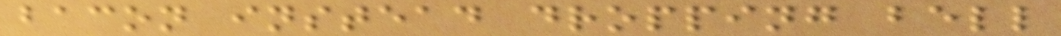bacon instead dropping bell
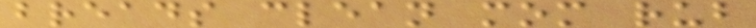breads clean mom rub
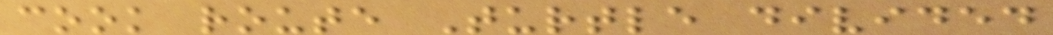cook route Turtle divided
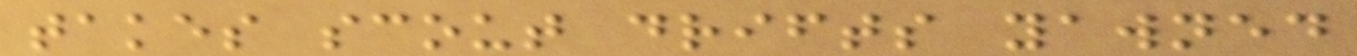takes scout drifts yawned
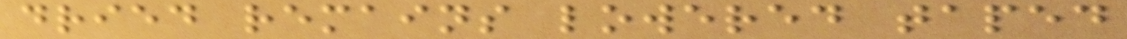dried remains lowered taped
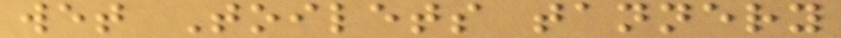wet Toilets tannery
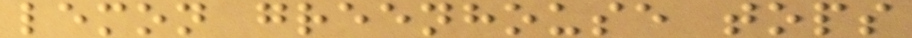lemon greenhouse tops
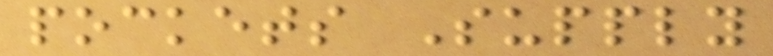pockets Supply
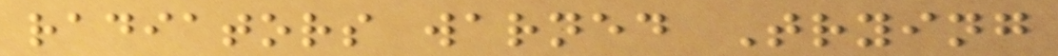radiators warned Trying
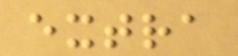extra
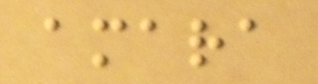amara
